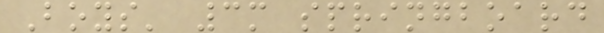Boys' 3m springboard
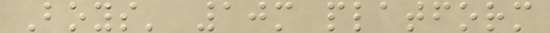Boys' 10m platform
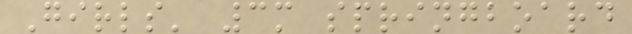Girls' 3m springboard
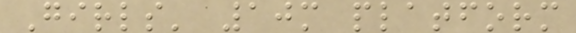Girls' 10m platform
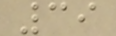39
